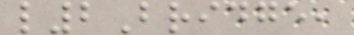l2Bridge,
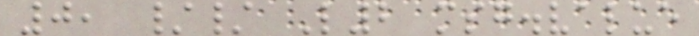0, // L2 msg.value
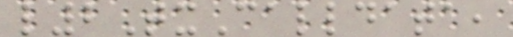l2TxCalldata,
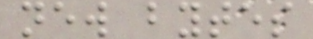new bytes
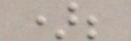);
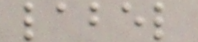label
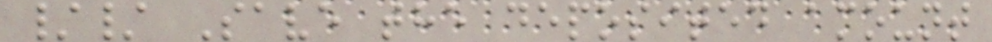// Save the deposited amount
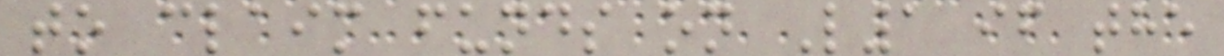to claim funds on L1 if the
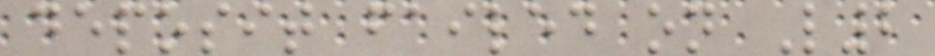deposit failed on L2
